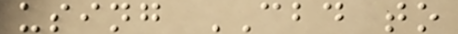using CBD to
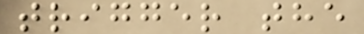trigger the
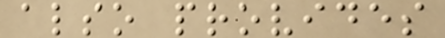also provides
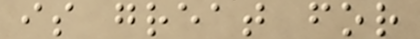is great for
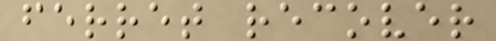ferret recover
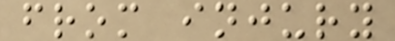from injury
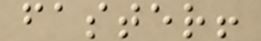faster!
